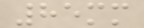85mm
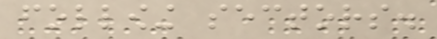following sectors.
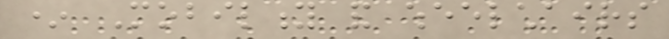* Mobility and wheelchairs
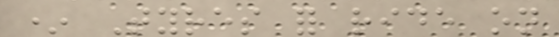* Tyres for ride on
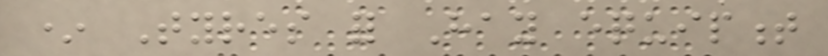* Tyres for Hay equipment
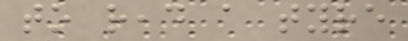to read a tyre
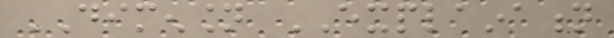DIMENSION EXPLAINATION
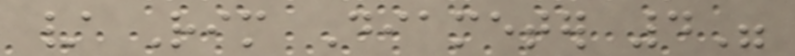/ Rim Diameter 4"
